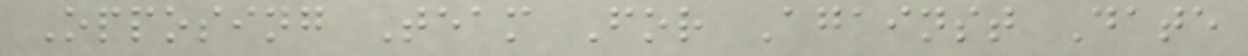Opposing Team For Against Date
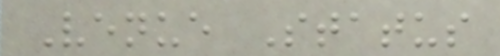Venue Status
